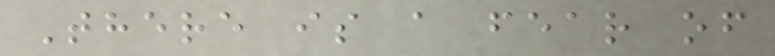There is a fear of
